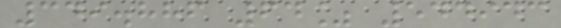349.886 64% 544943
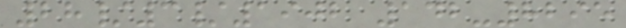28/3/1902 142-8295
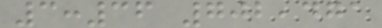3:36 702,471
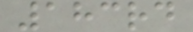183rd
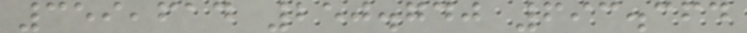359,614 250.740 693.364
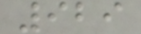929
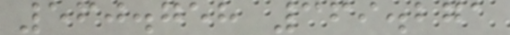560.758 369.271
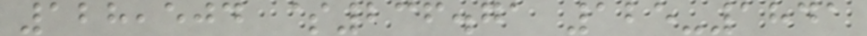128,504 $236.71 125-1841
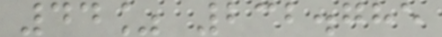44% 232.785
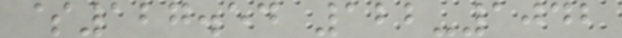$127.54 122-1042
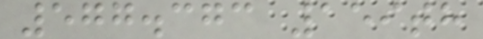577.373 159th
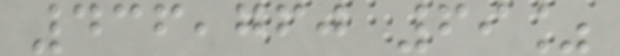436,760 69%
